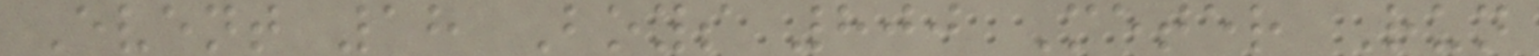Event 18 Boys 800 Meter Run
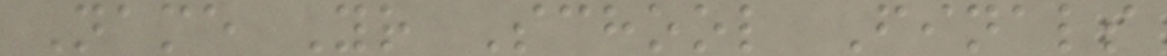Name Yr School Finals
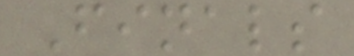Finals
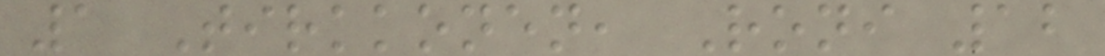1 Tirkkonen, Roni 12
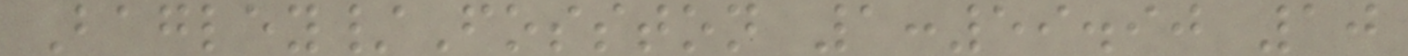Bagley/Fosston 1:59.90 10
